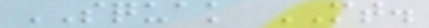SQUAK MT.
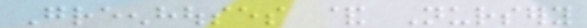Greenhouses & Nursery
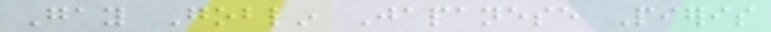Gay Goblin Japanese Pieris
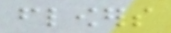flowers
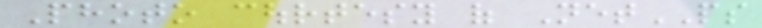Photo courtesy of NetPS
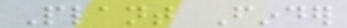Plant Finder
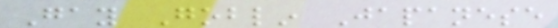Gay Goblin Japanese
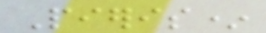Pieris*
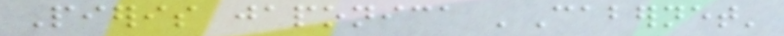Pieris japonica 'Cabernet'
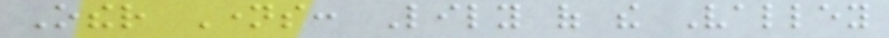Other Names: Lily of the Valley
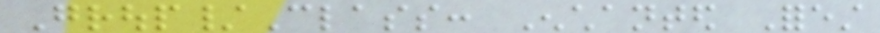Group/Class: Enchanted Forest
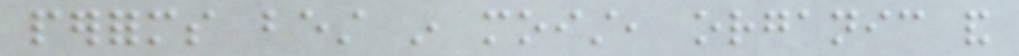performs best in moist, organic and
